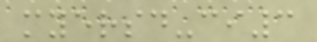myersd-ci3
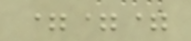===
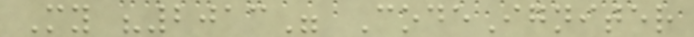My "2013" CodeIgniter
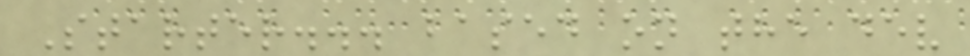Starter... based on the dev
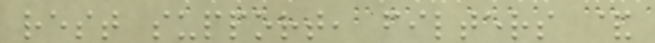rest support, filters &
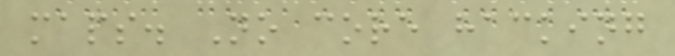maps. No core hacking
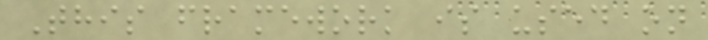This framework is used on
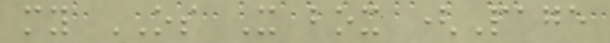my OS X box (Page
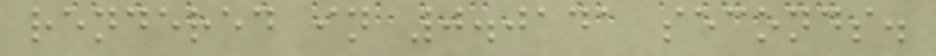rendered in 0.0141 seconds.
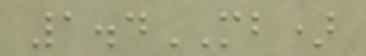1.4MB)
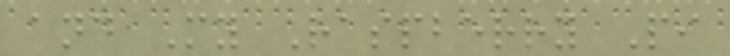and My Raspberry Pi
